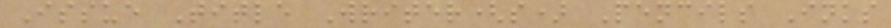Issue Title Writer(s) Pencils Inks
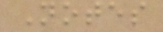Notes
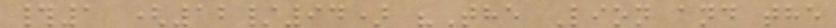#1 (12/94) "The Lion and the
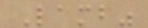Lamb"
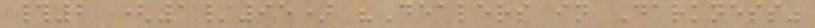#2 (1/95) "Dealers in Darkness"
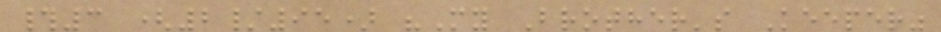#3 (2/95) "My Brother's Keeper"
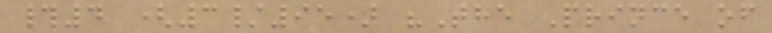#4 (3/95) "The Prince of
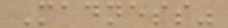Madness"
